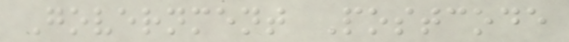Government Postcode
